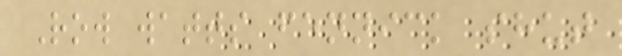Row watts fennick shut
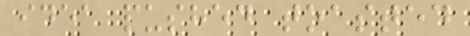idea pushed toasted
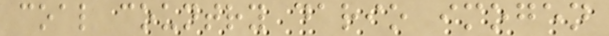coal country dario imogen
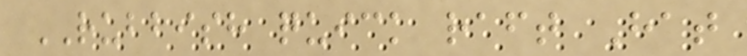RUBBISH quick raft Hat
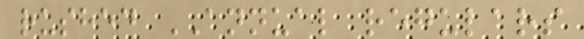rushed ANNUAL regulars
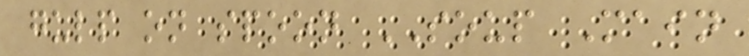gulp on spoon SOUP Main
